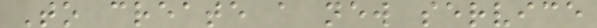To create a new service
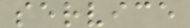service
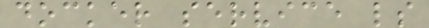docker service ls
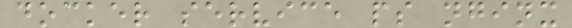docker service ps nginx
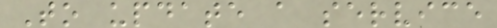To update a service
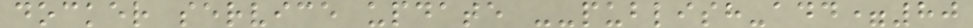docker service update --publish-add=80
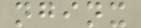nginx
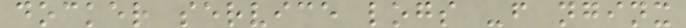docker service logs -f nginx
